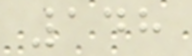148
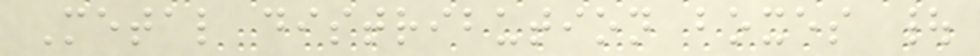Metal distribution boxes |
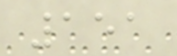151
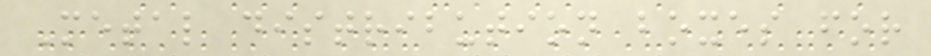Metal distribution boxes for
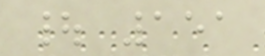| 151
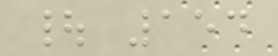| 154
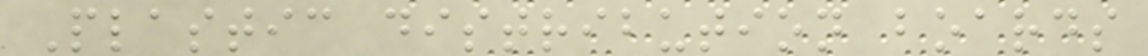Plastic distribution boards
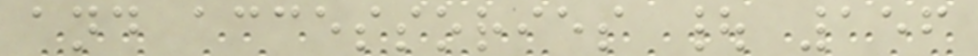and accessories | 156
